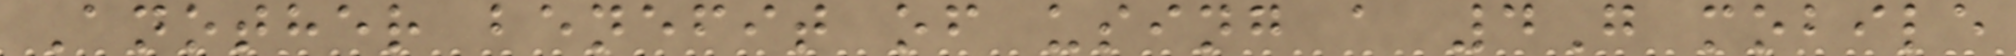Another benefit of using a 4G mobile
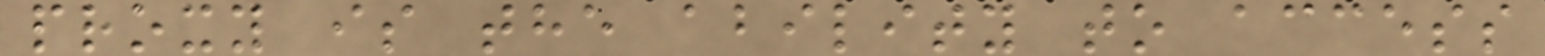proxy is the ability to access
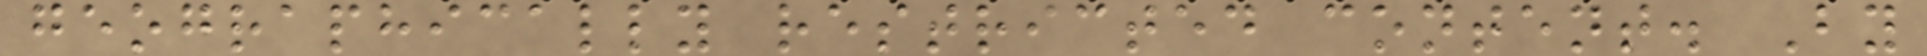geographically restricted content. By
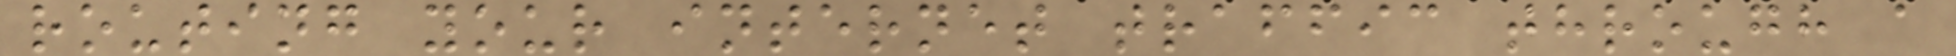routing your internet traffic through a
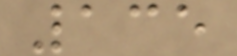135
